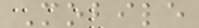Mobile
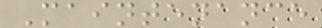Maintenance
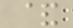&
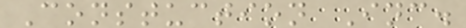Constuction Inc.
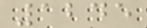1245
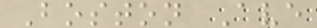Boston Ave
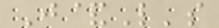J&L's
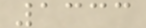1333
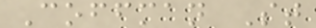Coffman St
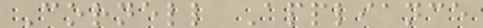Cornell Appliance
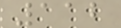112
